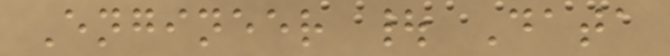Engineer | Data
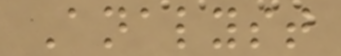Analyst
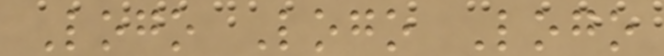Logo Logo Logo
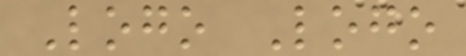Logo Logo
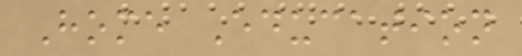Home Education
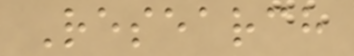Research
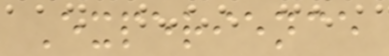Experience
